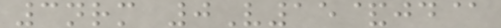3nrm 0V15&jd@
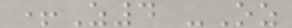+Z4 -Oz
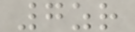7zr
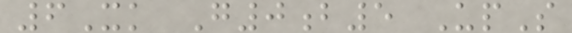6Xk G0b5 UpS
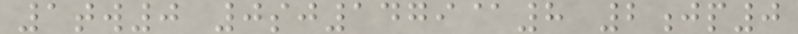1tw0 0sj1479@8 2jp0
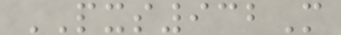PXS932M
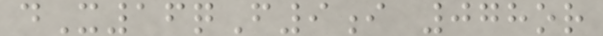dX16qF9i 078or
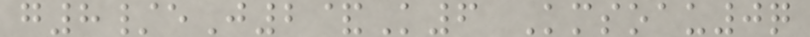g8/eJ2&K6 Kmsoau0q
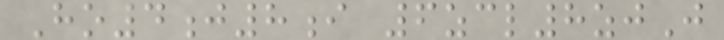Ho4j8i 6zcl8zjJ
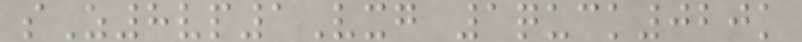sZ8vp1Vxg 1quck020k
